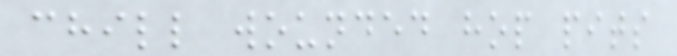chill wounded hop pits
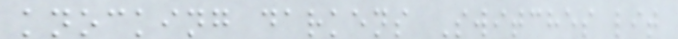knocking darkens Switches lit
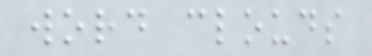word clouds
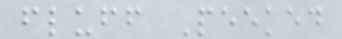fluff Peeked
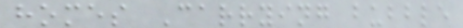homes Carrying bubble
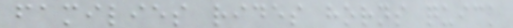families rides horns quick
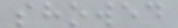showed
